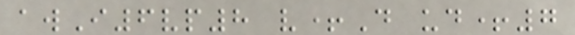awI6vp8 v+D ud+7
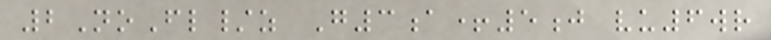2NoFl/z G3a+5j vu6wr
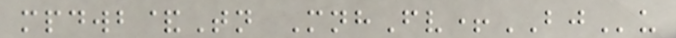mpdwb&Tn MnhFv+BJu
